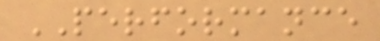PERFORMANCE
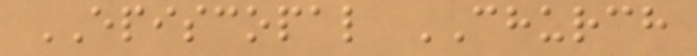EPISCOPAL CHURCH
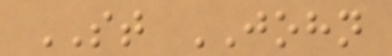ST JOHN
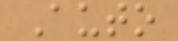Auto
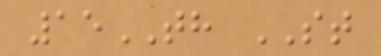15TH ST
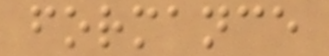formance
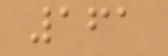161
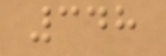348
